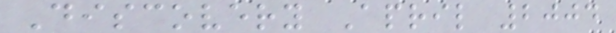Discovery April 2004
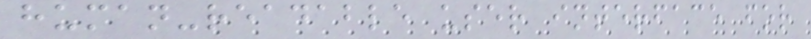human-readable user interface for
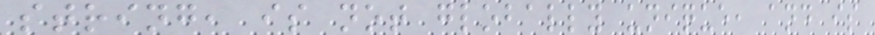string, is not globally unique, and is
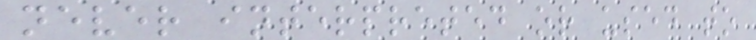never interpreted or used to
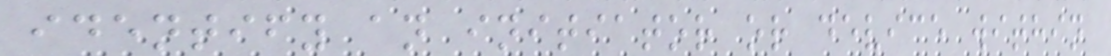identify an initiator or device within
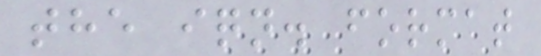the iqn. format
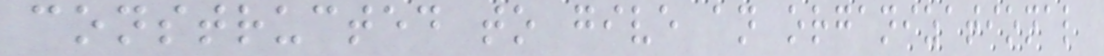constructed to give an organizational
